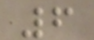6
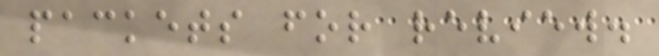packets for review.
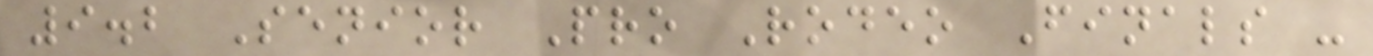9.2 Senior Pro Rodeo Finals -
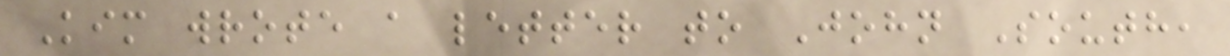Kim wrote a letter to John South,
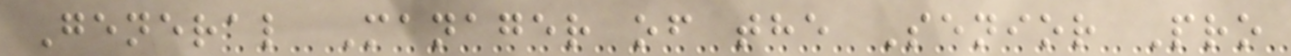General Manager of the Senior Pro
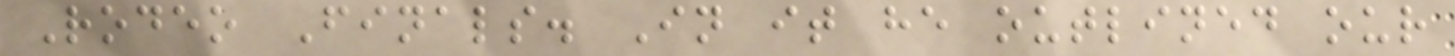Rodeo Finals. In it he outlined our
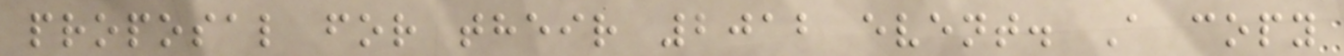proposal for their 2012 event. A copy
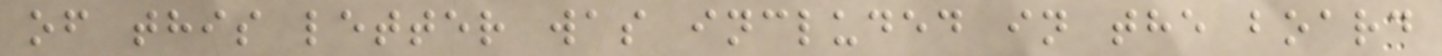of this letter was included in the board
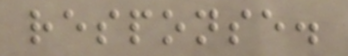response.
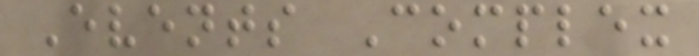Events Complex
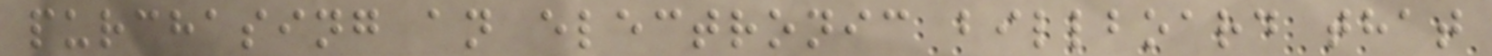purchasing an electronic billboard that
